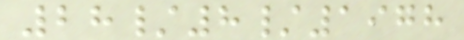28/8/1978
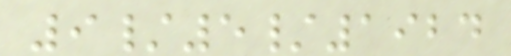9/5/1924
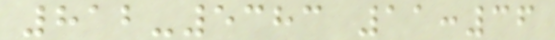812-5383 11:36
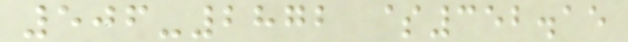506-2872 $352.15
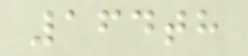164th
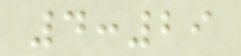4:29
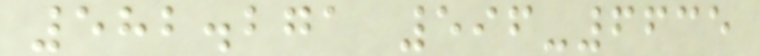582.271 596-6635
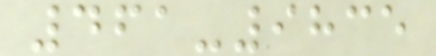461-9835
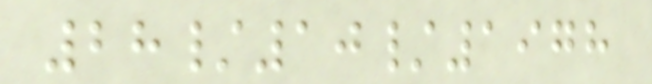28/10/1978
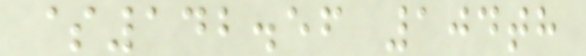$142.56 104th
